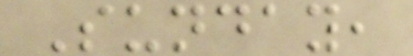Sunday,
